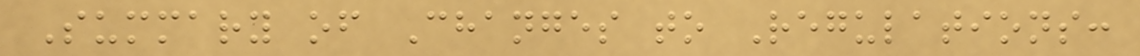Summary of Changes to Regulations:
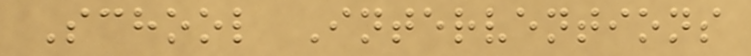School Interventions
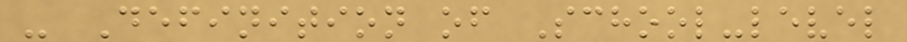- Definition of School-level
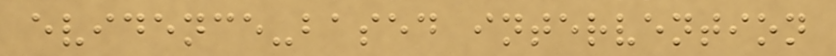evidence-based intervention
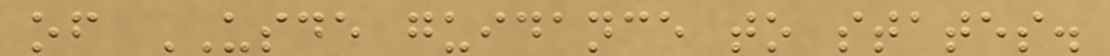of USDE guidance to states.
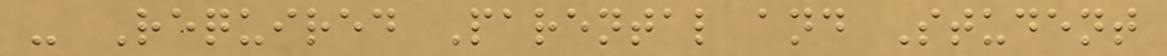- Required Parental and Student
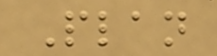Plan
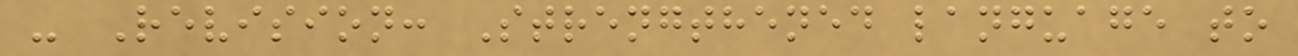- Revision: Strengthened language to
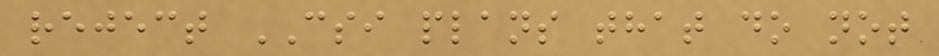reject CSI plans that do not
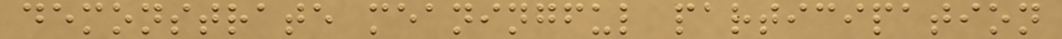demonstrate meaningful participation
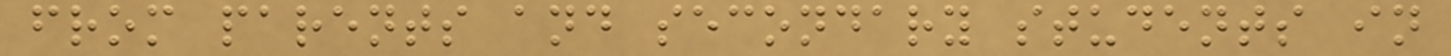from parents and secondary students in
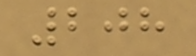208
